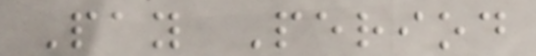Pay Period
